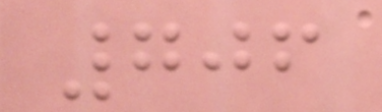706
